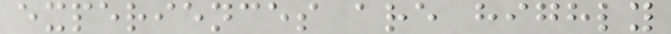experiences are highly
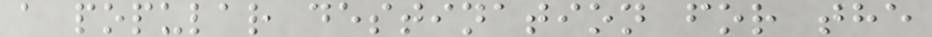a popular destination for the
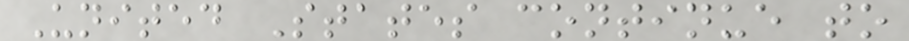United States continue to
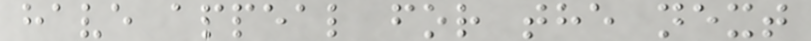have appeal for the next
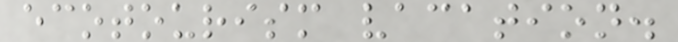ecotourism vacation.
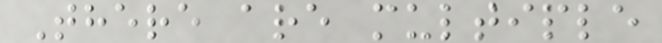There are multiple
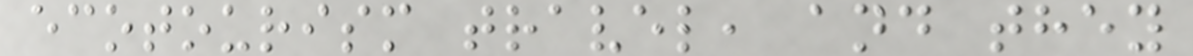ecotourism travel, and they
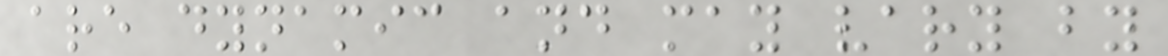are dynamic and may vary by
